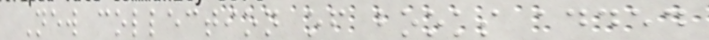New collection of books added
